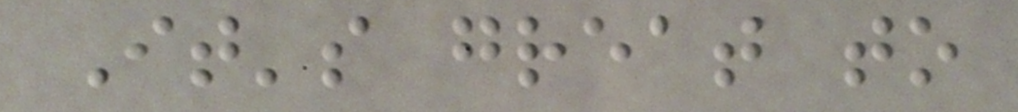It's great to
